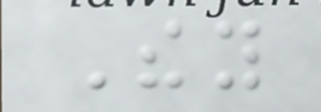They
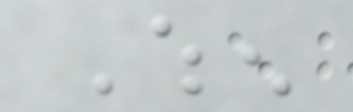When
